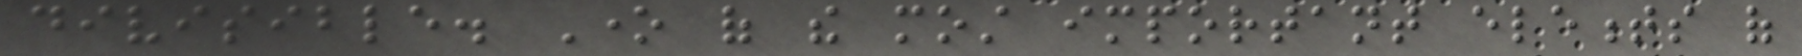divisible. One of the most important elements of
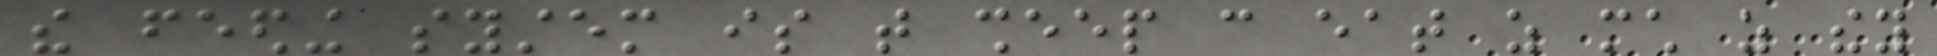the feeding system is that sheep can eat as much as they
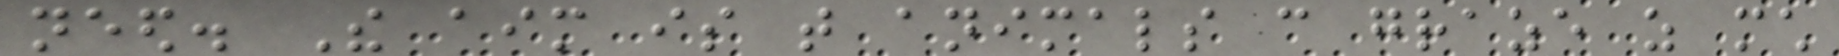need. The aim is that animals can graze as much
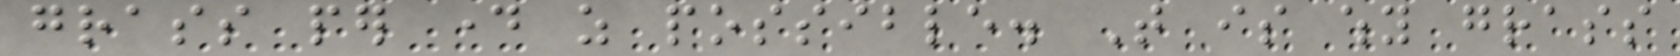grass per day as possible. That is why grass
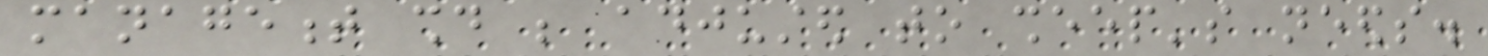management should be adjusted to sheep's needs.
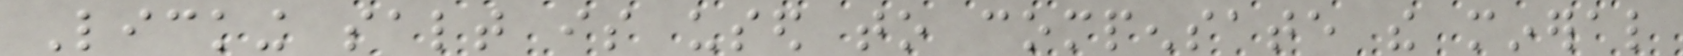Licking salt is used to compensate the mineral
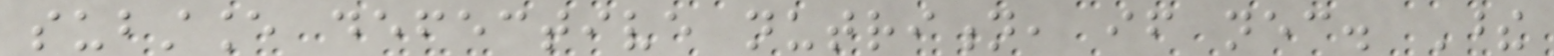substance defective nutrition, if necessary. These
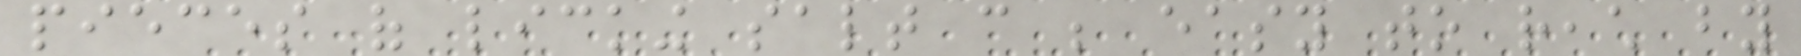pieces of licking salt can be easy to reach by
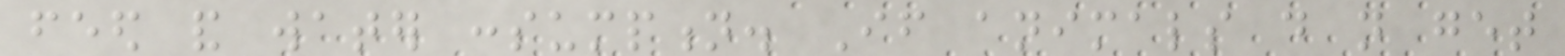feed and water consumption. If animals do not get
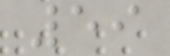59
